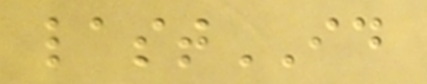lastID
